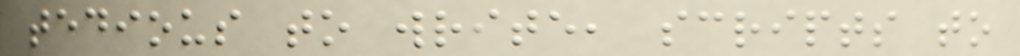tedious to write, scripts to
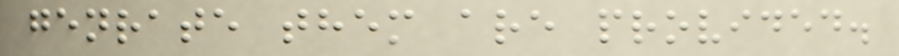genrate them are provided.
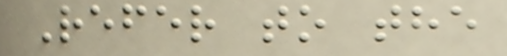Refer to the
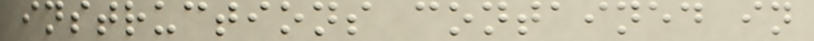instructions contained in
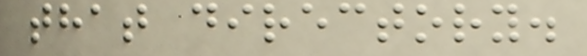that directory.
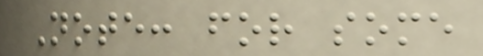Note: for some
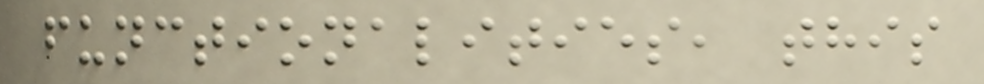functionalities, this
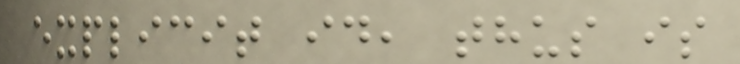explicit id, thus is
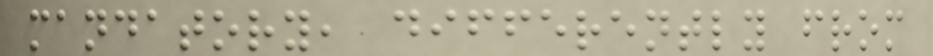mandatory, differently from
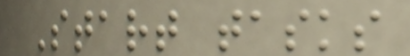Start tasks
